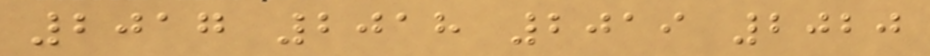2017 2018 2019 2020
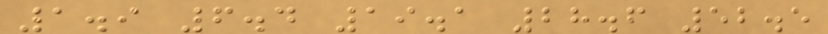1.9 6.4 19.1 28.6 52.5
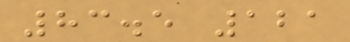83.5 121
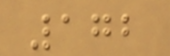172
